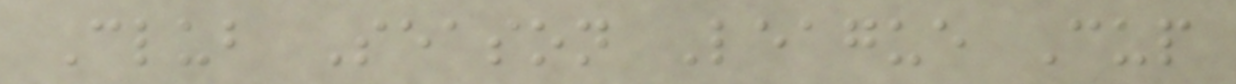Club Season League Cup
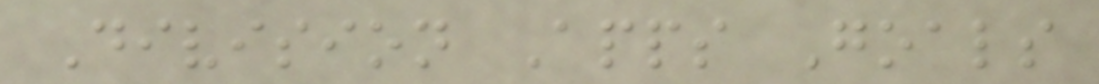Division Apps Goals
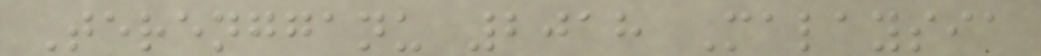Terengganu 2018 Malaysia
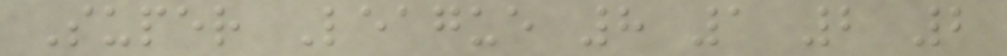Super League 8 1 2 2
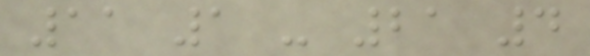11 1 - 21 4
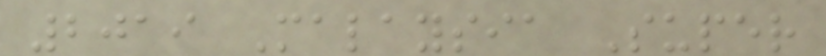2019 Malaysia Super
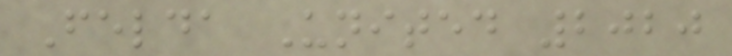Felda United 2020
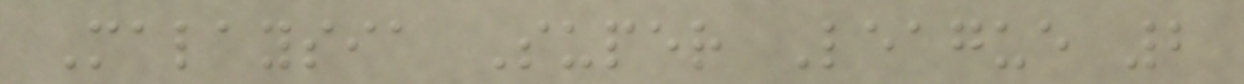Malaysia Super League 2
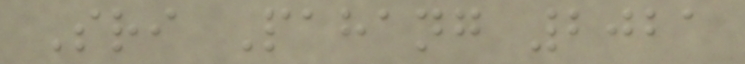Sri Pahang 2021
